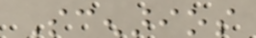Scenarios
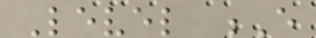Level E
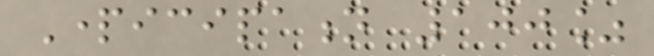Participation 100%
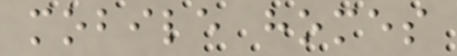mobile homes
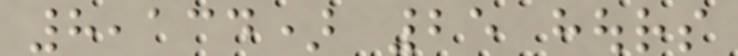8,134) 25 hours
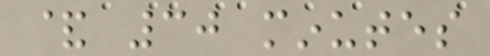& 30 minutes
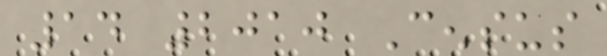14 2010 Census
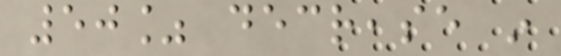50% decrease in
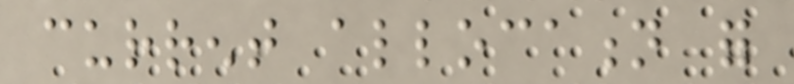current allocation for
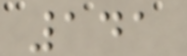141
